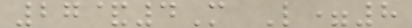27&4M L=8
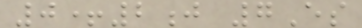0+2j 7Es
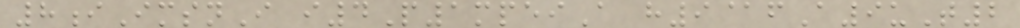8iImsnI i4P1mpeiA h9@fA9uT2
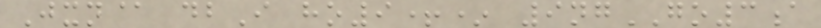Jxn@ dbI ho9+* 9ngGO3a
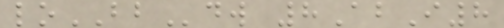loBBdw 8AbI8
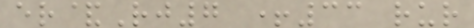er&Rj7 +33 rur
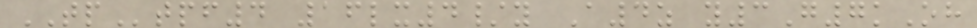TPtpf4 16lx4/y A4z y3G7kOh
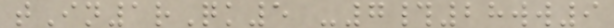tIn1rQk5 -7#28ww9
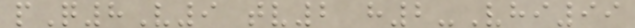pQ8V9 tv2 h2-Vhi99
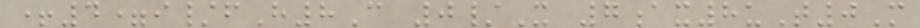+4=i/fH8C 0/X 7ax8uT0M
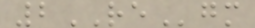2REgm
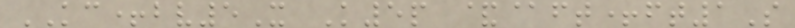KC+bv5X K5p &@ft+ft1S
